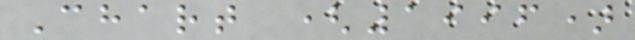Chart (1996)
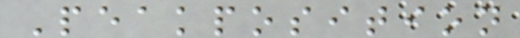Peakposition
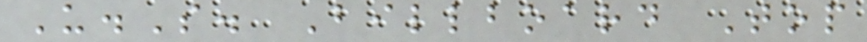U.S. Billboard Top
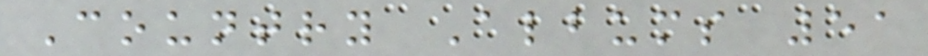Country Albums 51
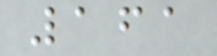161
